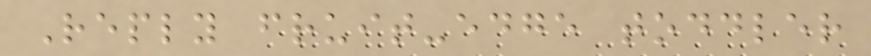Reply fruit-edge toddler
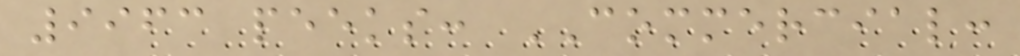9963 peeks: COMMERCIAL:
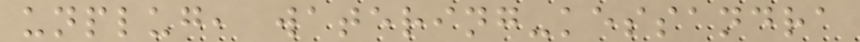unplug, watering-kessandra
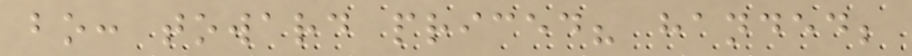bo: toward priced? handed;
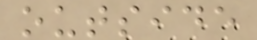outside
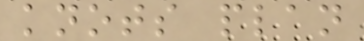knots plan
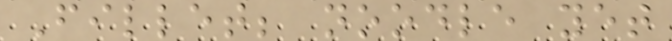Fillet; noodle yet
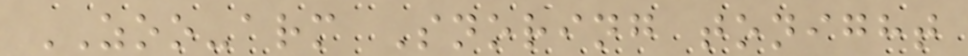ZOO-arm Snoring tonight
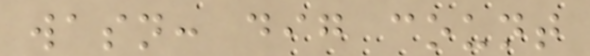wasn: dig count
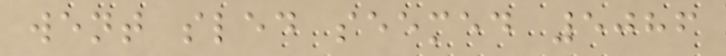went sled seemed 5086
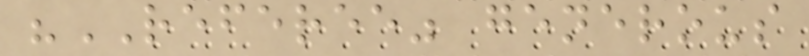"REFEREE" generous
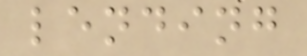lending
